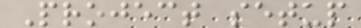Project setup
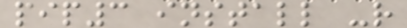pip3 install -r
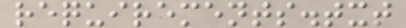requirements.txt
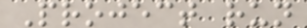Project run
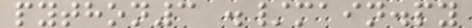python3 ./main.py
